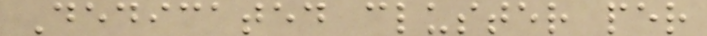Dedicated cluster per
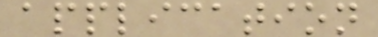application
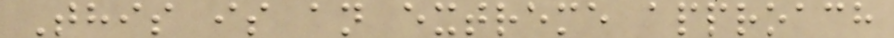This is an extreme approach
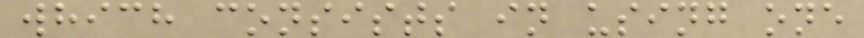which consists in using one
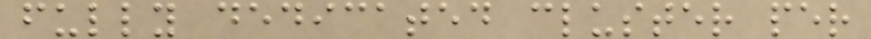fully dedicated cluster per
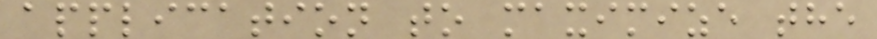application to maximize the
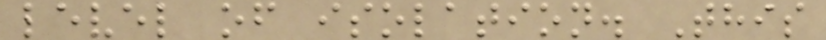level of isolation. This
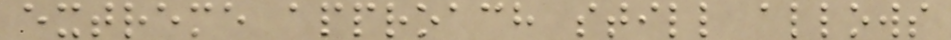extreme approach still allows
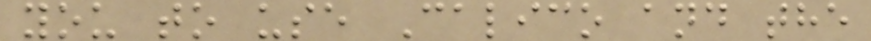you to use Calico and the
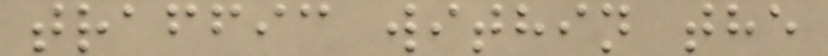traffic within the
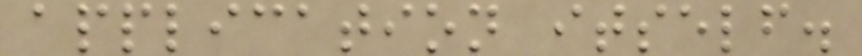application itself.
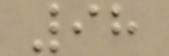98
